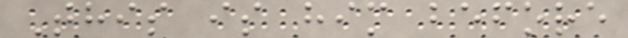This is him before
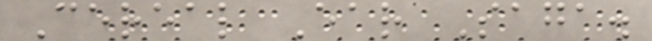Cereal Ear Saga.
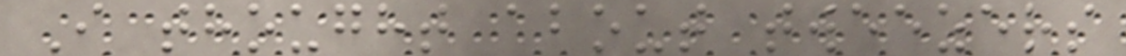I thought about tweezers
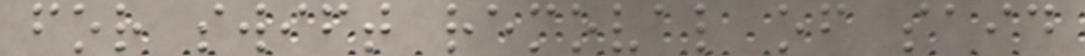for swift removal of said
